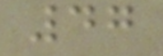47
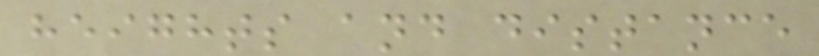heights and distance
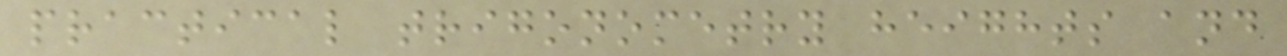practical trigonometry heights and
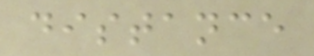distance
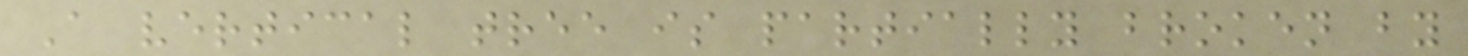A vertical tree is partially broken by
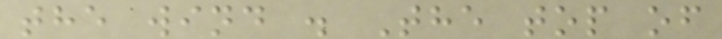the wind . The top of
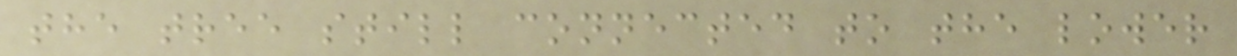the tree still connected to the lower
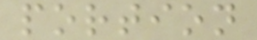portion
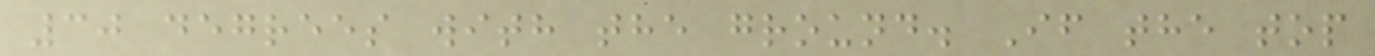30 degrees with the ground. If the top
